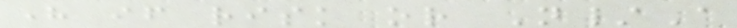here if risk or N/A
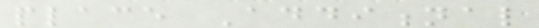place Additional
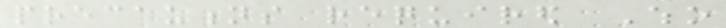precautions required Who
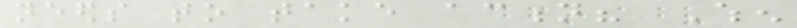needs to take action? When
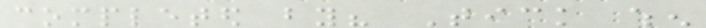completed by? Tick when
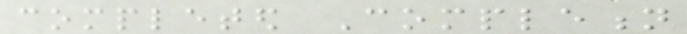completed Completion
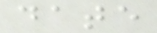date
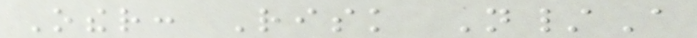Other: Risk N/A
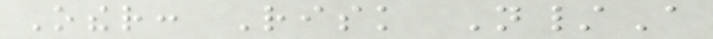Other: Risk N/A
